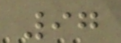97
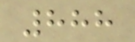888
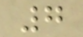7
